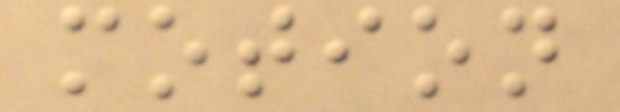motion
